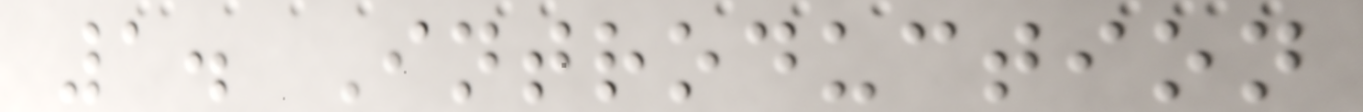1. Introduction
